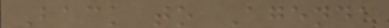Back to Agenda
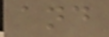and
